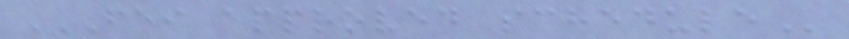FEI APPROVED SCHEDULE
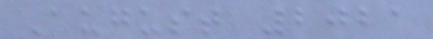August 2021
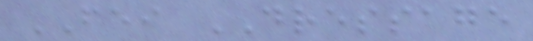FEI DRESSAGE
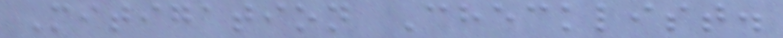Mitigation Checklist.
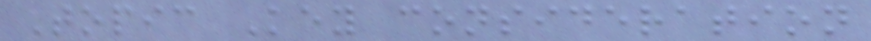Topic Key consideration
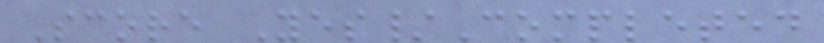Score Yes/Completed
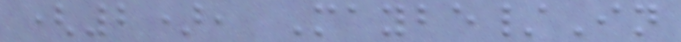(2), Maybe/In
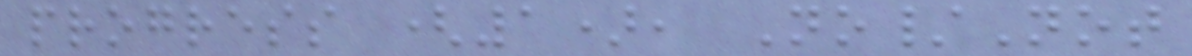progress (1), No/Not
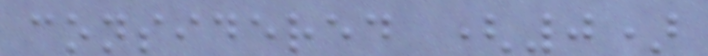considered (0)
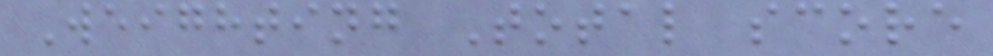Weighting Total score
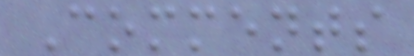Comments
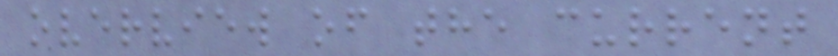overview of the current
